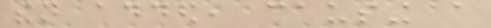then added, causing a
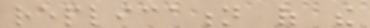replication of the
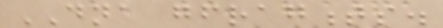DNA gfragments.
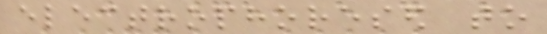electrophoresed to
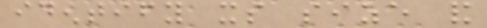identify its size and
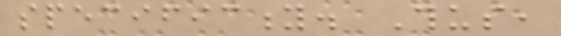specificity. Thus,
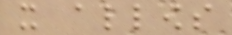it allows
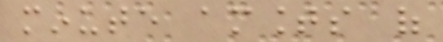minute amounts of
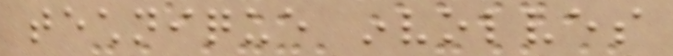technique involves
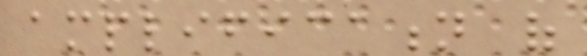amplification of
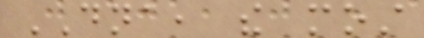DNA, the most
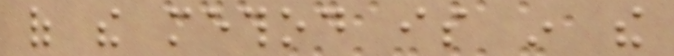of the method is in the
